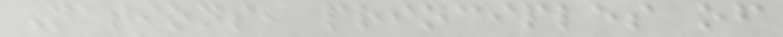Nations, principles of
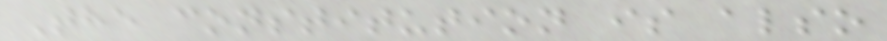The constitution is also
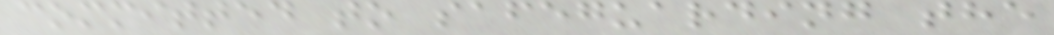committed to safeguarding the
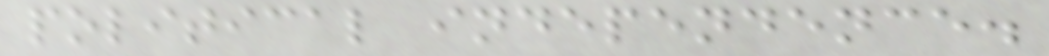political independence.
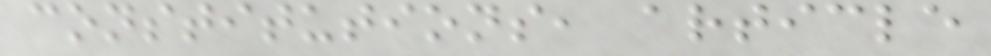constitutions, article
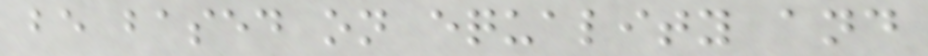be based on equality and
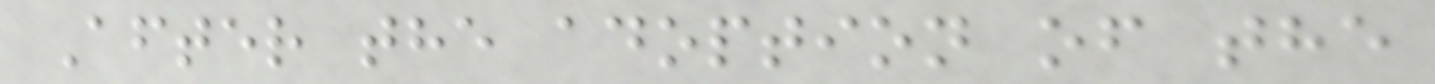After the adoption of the
